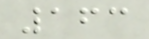163
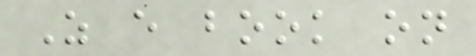As every book on
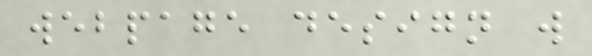webpage design will
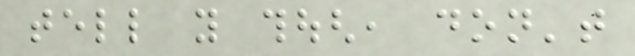tell you though, don't
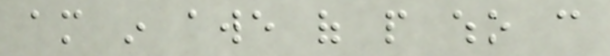am in awe of people who can
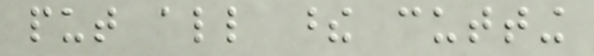put all these cutting
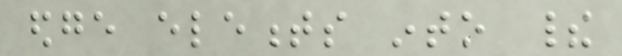edge elements into their
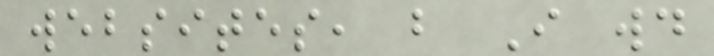websites, but I would
